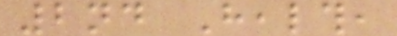2nd Health,
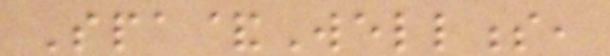Spa&Wellness,
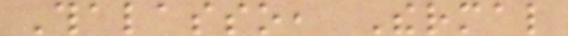Thalasso, Thermal
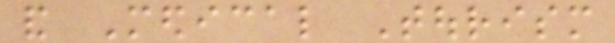and Medical Tourism
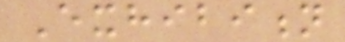Exhibition
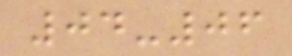04-06
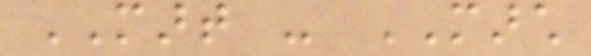MART - MARCH
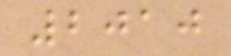2010
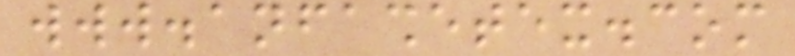www.anfashetex.com
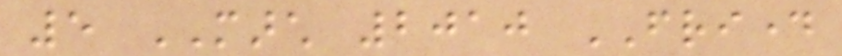5 MARCH 2010 FRIDAY
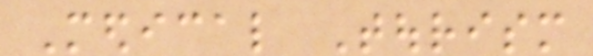Medical Tourism
